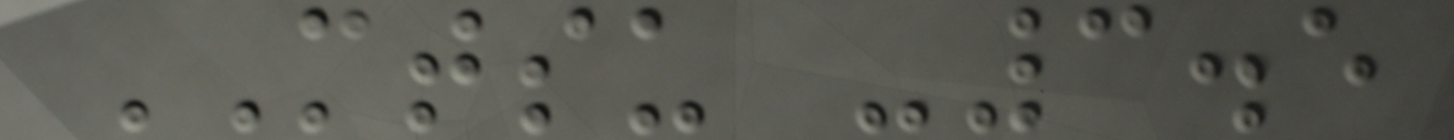MTSU -3.5
